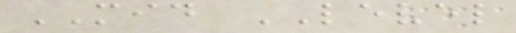MID LEVEL
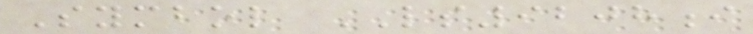Symbol LS9208i
